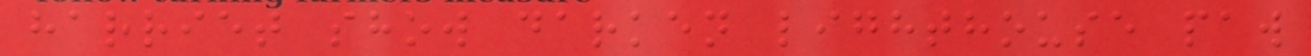harriet show darken lighthouse paw
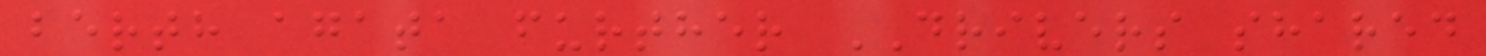berth agata further DRIVERS shared
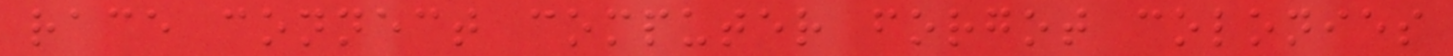race connect computer forgot colonies
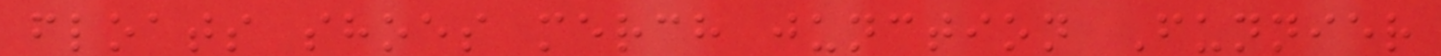floats shoes merch junction Funnier
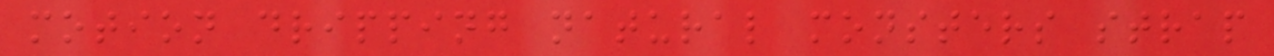motion dripping natural monsters strap
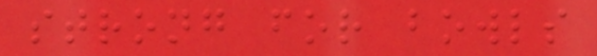strong for bowls
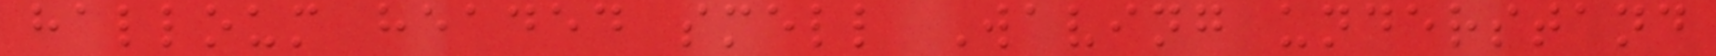halloum headed smell Waving understand
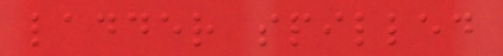ladder spilled
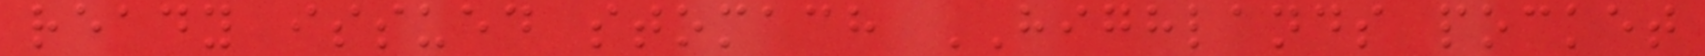ready issued stomach HIGHLANDS pocket
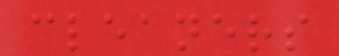cleaners
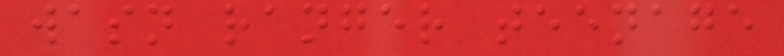wasn ranger teenage
